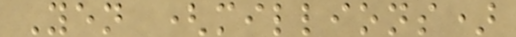Yen (millions)
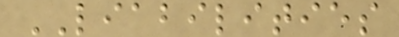LIABILITIES
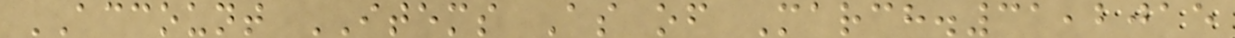ACCOUNT ITEMS As of March.31,2015
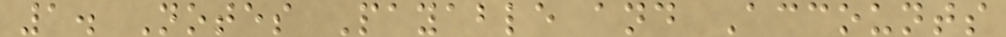1. Notes Payable and Accounts
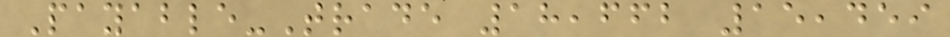Payable-Trade 18,662 15,459
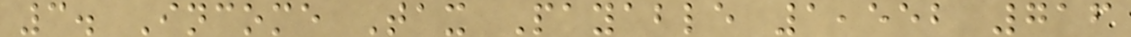3. Income Tax Payable 1,552 716
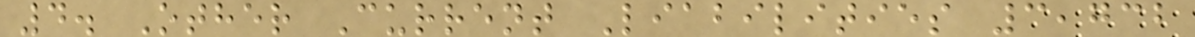4. Other Current Liabilities 3,732
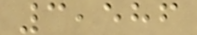3,586
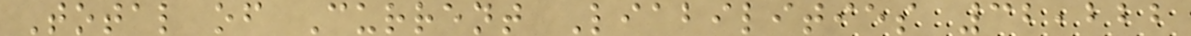Total of Current Liabilities 32,222
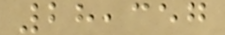28,357
